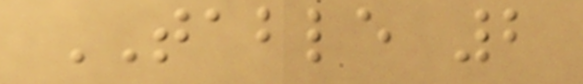TABLE 2
